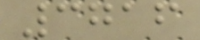3716
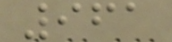961
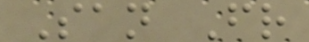San Fr
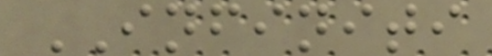INFINITI
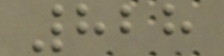828
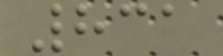831
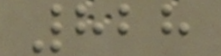828
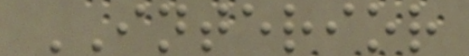INTERIOR
